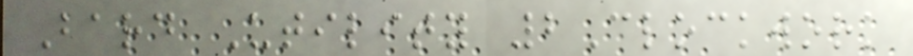Bard Utility 2Clockwork
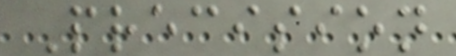Precision
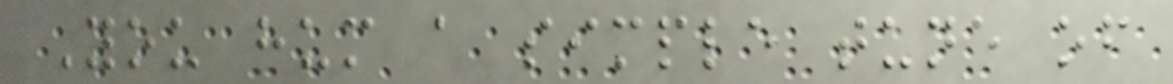You hum a simple tune of
